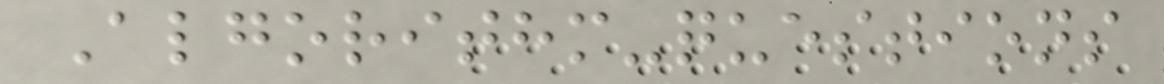Algorithm-questions
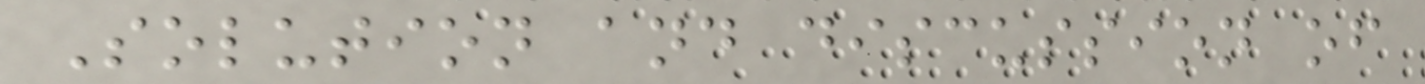Solution and discussion of
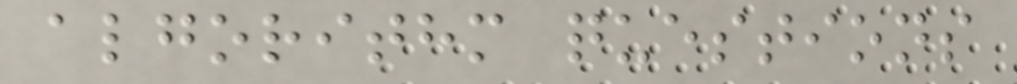algorithm questions
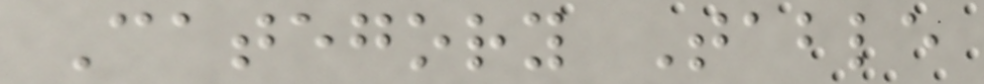Category Table
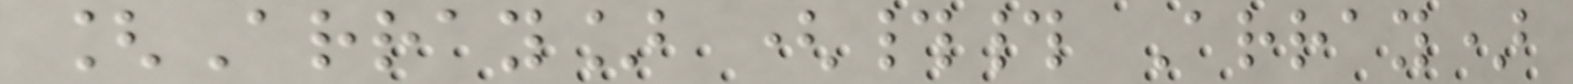[Array] (## Array)
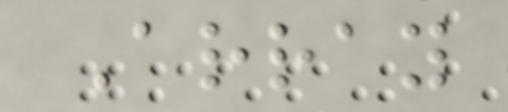Array
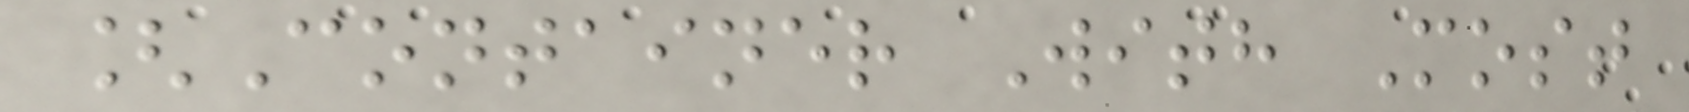[Container With Most
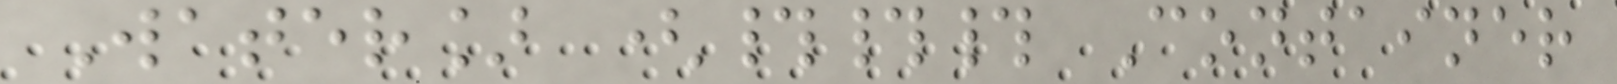Water] (### Container
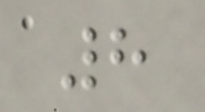8
